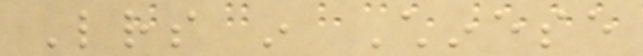Letters in Chinese
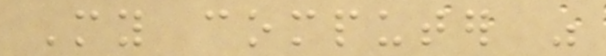My computer was
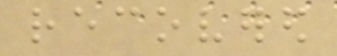recovered
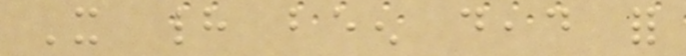It had been dead for
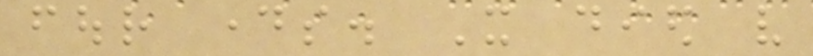four days. It died very
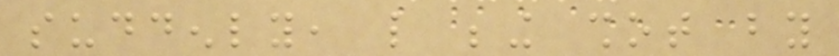suddenly, like being shot by
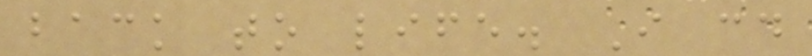back to life. I could
